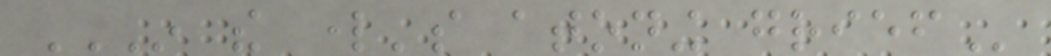IN THE LORD'S ATONING GRIEF
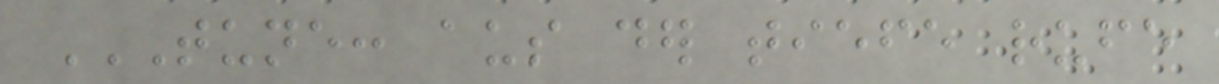TUNE: AUS DER TIEFE RUFE
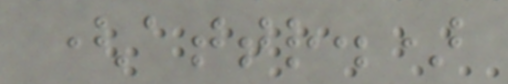(attr.)
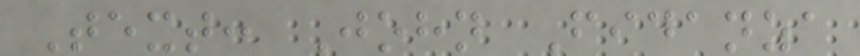Text: John Fidanza
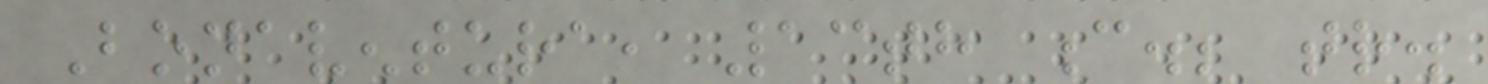Bonaventura, 13th c.; tr.
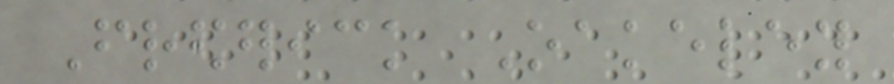Frederick Oakeley
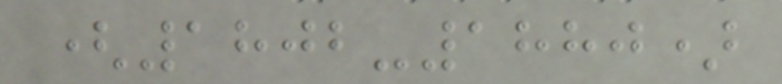(1802-1880)
